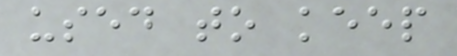used to keep
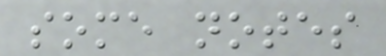some notes
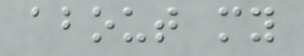about my
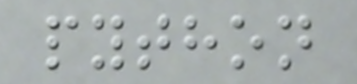python
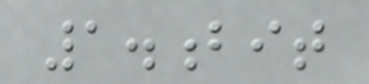1.bit
